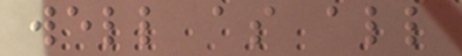well as all
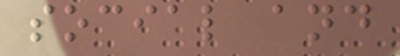social and
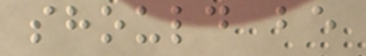should be
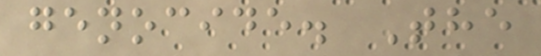genocide. The
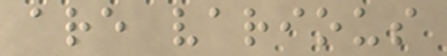are various
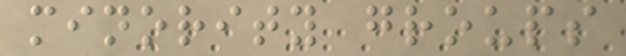minority groups
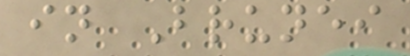in Brunei
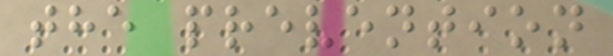the prevention
